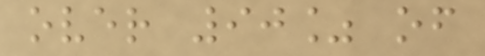over 90% of
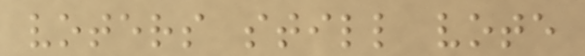voters still vote
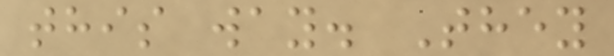this way. They
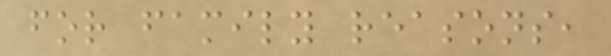for family reasons,
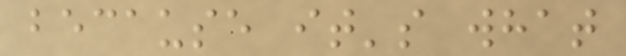because it's what
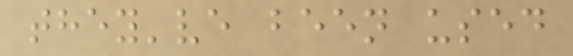they've been used
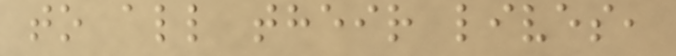to all their lives,
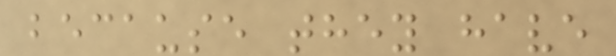because they have
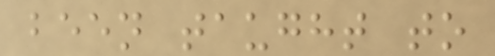been taught to
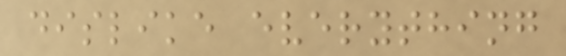dislike everything
